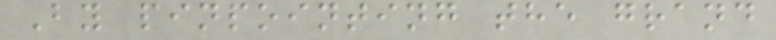By pinpointing the grand
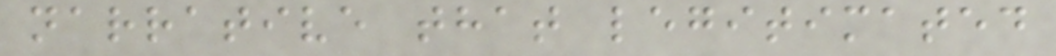narrative that legitimated
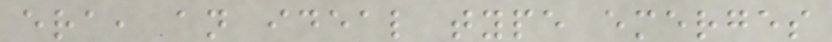era, an ideal type emerges
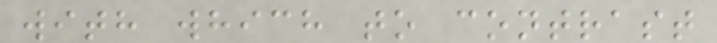with which to contrast
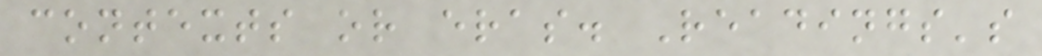contexts or eras. Readings's
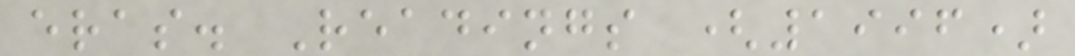eras. Readings (1996)
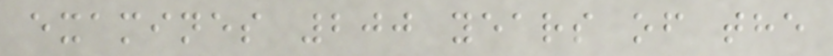examines 200 years of the
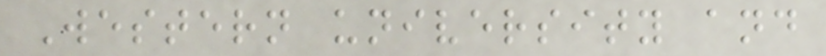Western university and
